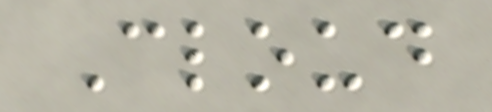Cloud
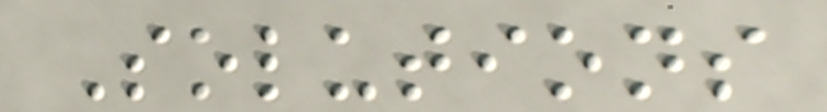Solutions
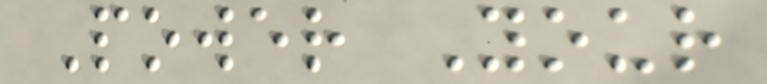Power Your
